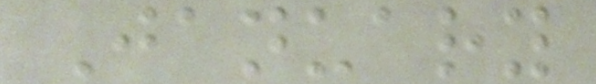January
